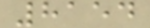8154
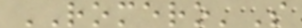ROMERO'S
